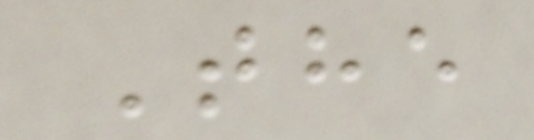The
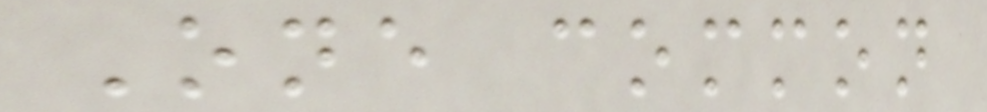One common
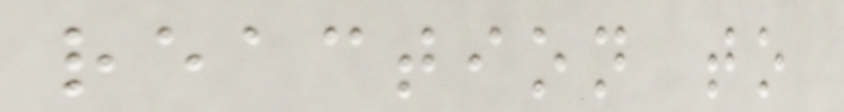reaction to
